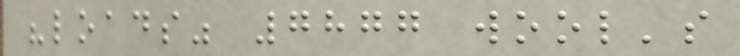"loads" 7877 wool's
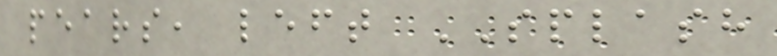pears, left SPLASH
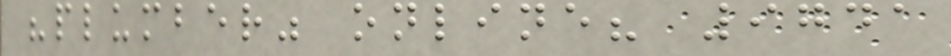"plumber" online? 9741
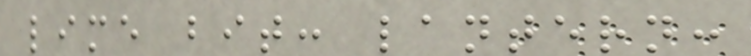lime bit: lantern:
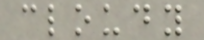cloudy
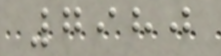7980
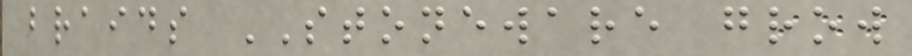braids STONEWARE grow
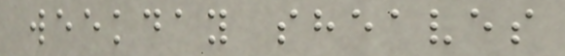weekday sheaves
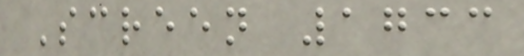Screen 1733
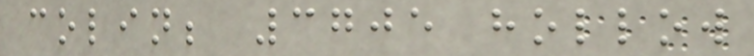colin; 3705 hollow
